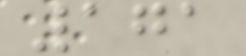171
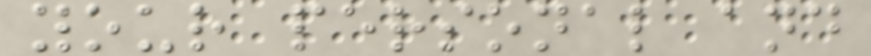your personal and
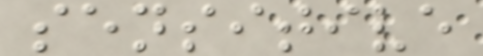sensitive
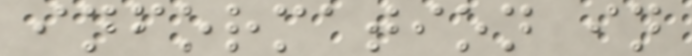information in
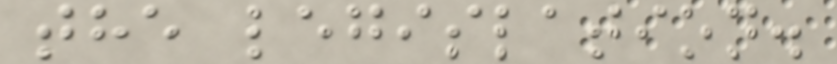the legislation.
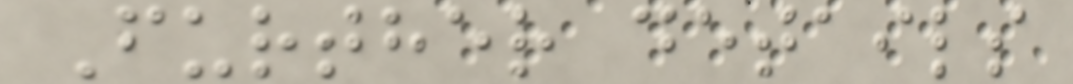Further details
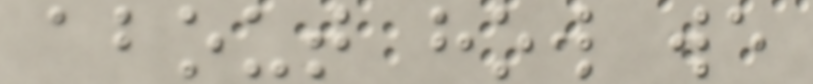about how we
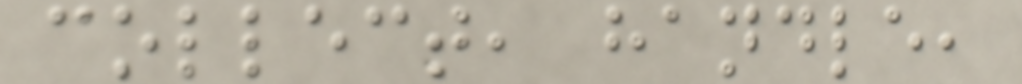collect, handle,
